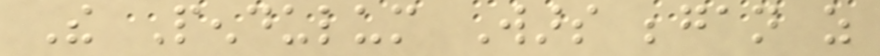The Pendulum Wars began as
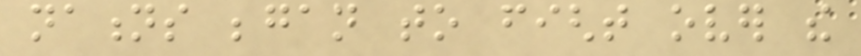nations began to fight over the
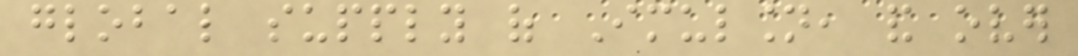global supply of Imulsion, and over
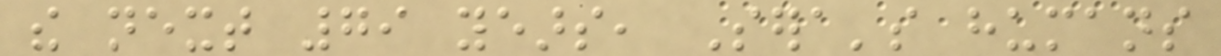the next 79 years, Sera's humans
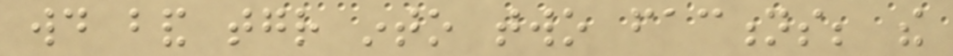would band together into two factions; the
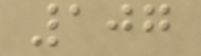107
